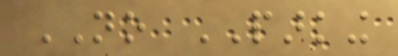NO PARKING
